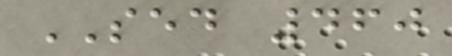SED 460
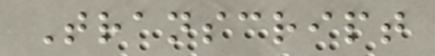Transcript
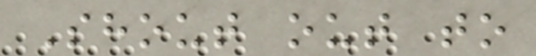Shout out to
